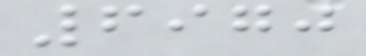6970
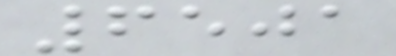6501
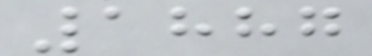1887
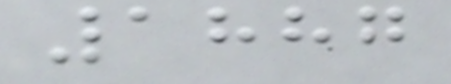1887
